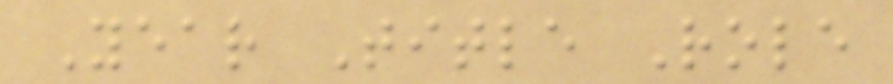Year Title Role
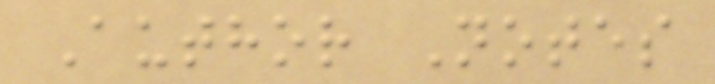Author Notes
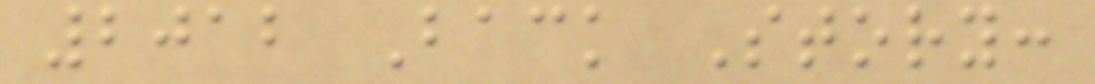2012 Back Story:
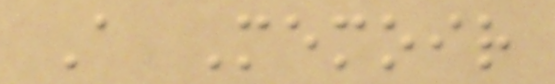A Memoir
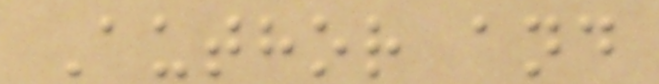Author and
